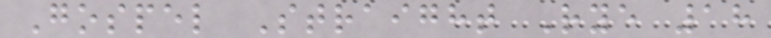Gospel Straight Rye 18
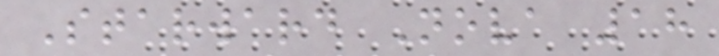Starward Nova 18
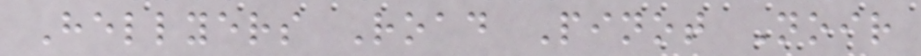Hellyers Road Pinot Noir
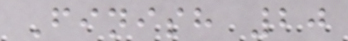Finish 20
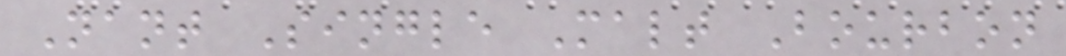Nant Single Malt Bourbon
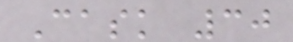Cask 30
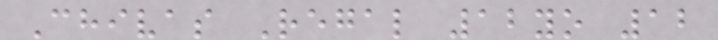Chivas Regal 12yo 12
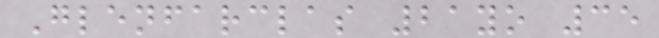Glenfarclas 21yo 35
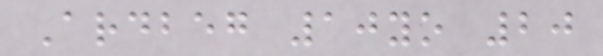Ardbeg 10yo 20
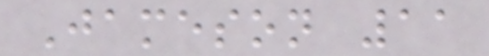Jameson 11
